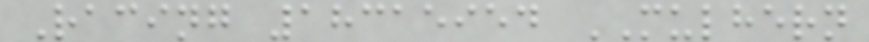Racing 18315954 MULHERN
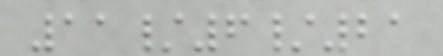11/6/21
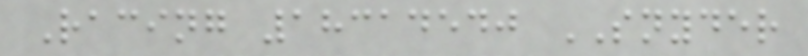Racing 18314540 SNYDER
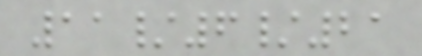11/6/21
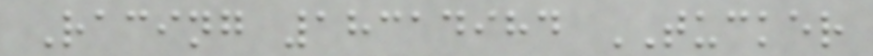Racing 18314984 TUCKER
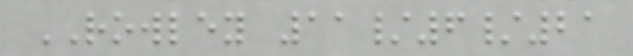ROWLEY 11/6/21
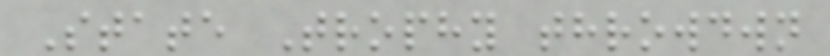State Trophy throwdwn
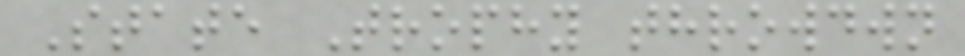State Trophy throwdwn
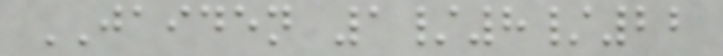JAIDEN 1/8/22
